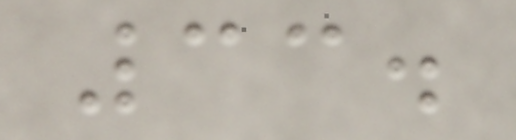33.
